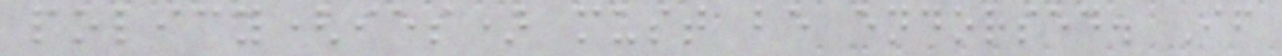policy(ies) must be endorsed. If
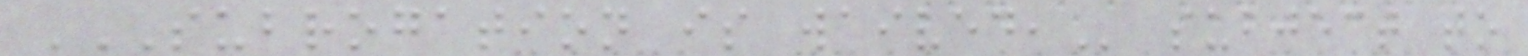SUBROGATION IS WAIVED, subject to
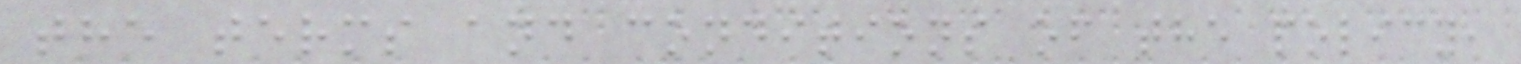the terms and conditions of the policy,
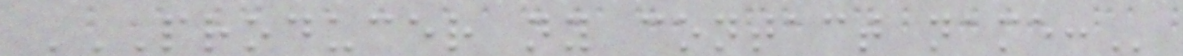PRODUCER NY CONTACT NAME:
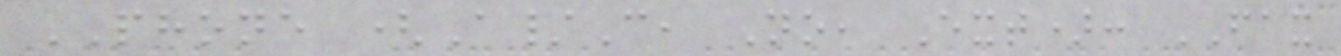PHONE (A/C, No, Ext): FAX
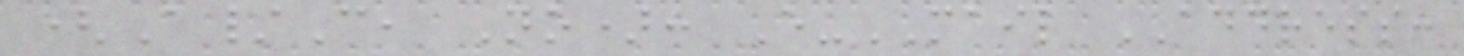(A/C, No): E-MAIL ADDRESS:
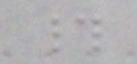#
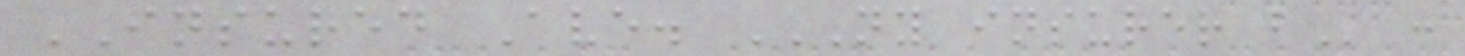INSURED Ave. NY INSURER B :
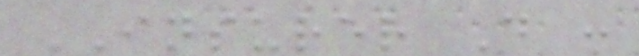INSURER D :
